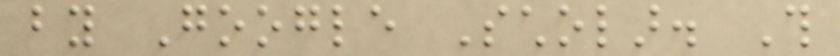by Google Scholar. This
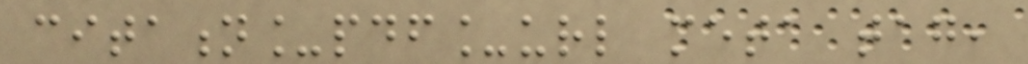citation_pdf_url meta tag,
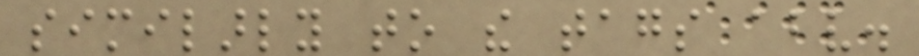similarly to the tags above.
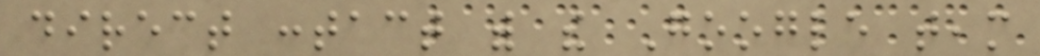direct contact with the Google team
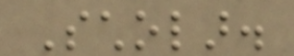Scholar.
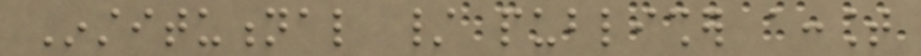Institutional / publisher account
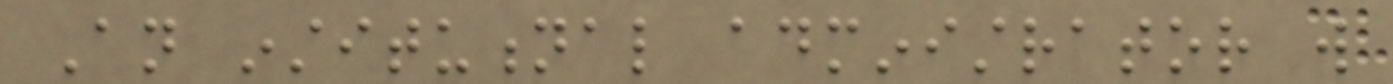An institutional administrator will
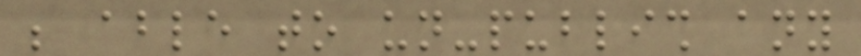be able to un-publish any
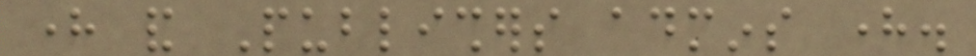here and Publishers admins here.
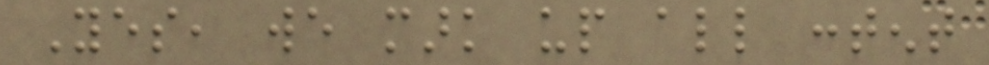Yes, we mark up all content
